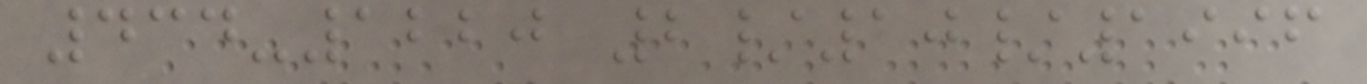434-1220 2/10/1996
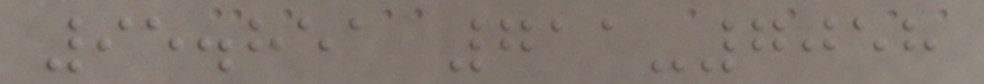95.851 711-7058
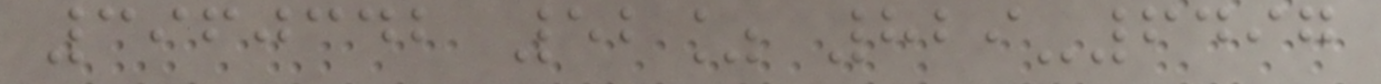3960342 52% 829-6497
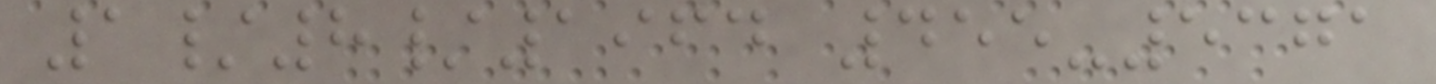1/8/1964 455-5371
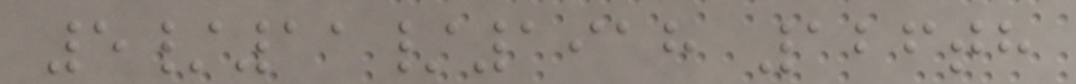5/11/1918 126th
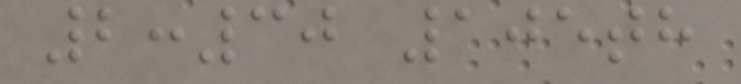2:30 105th
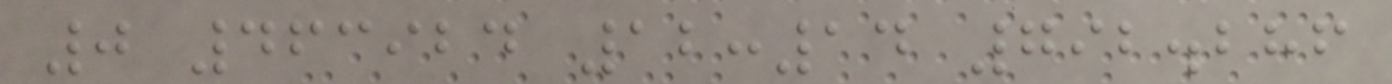0 463924 12:14 792.286
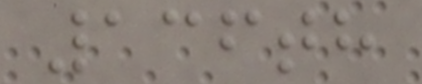136th
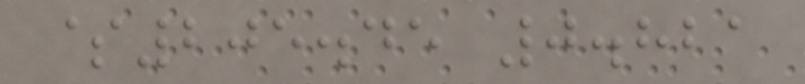$205.45 0.821
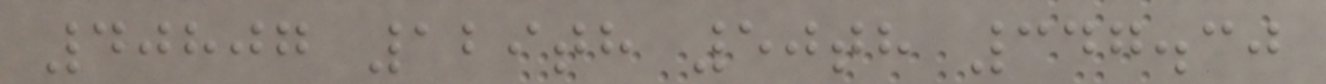40807 129th 50th 347.30
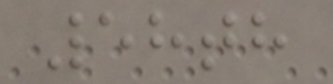58th
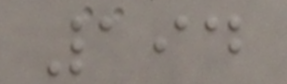194
